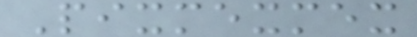Pixmexmex
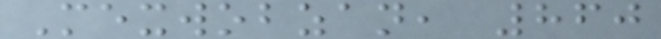Mexwobzan, 860
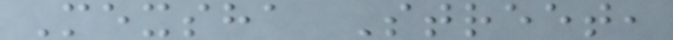Mexsha Street,
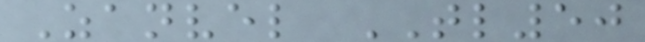Zanvel TL50
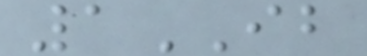1IB
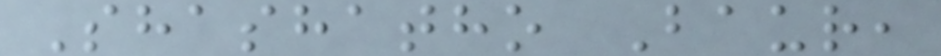Shashatho Baur,
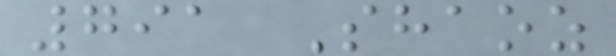791 Shaoz
